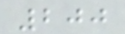200
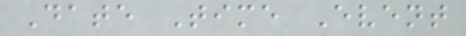Date Time Event
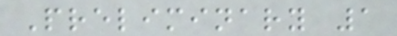Preliminary 1
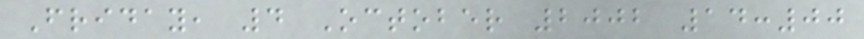Friday, 4 October 2002 14:00
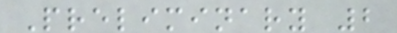Preliminary 2
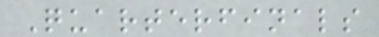Quarterfinals
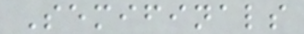Semifinals
